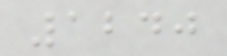1240
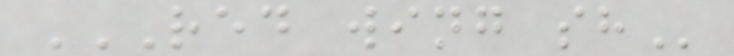RED WING SH
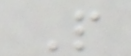P
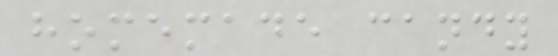homemade candy
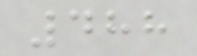488
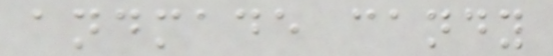andmade candy
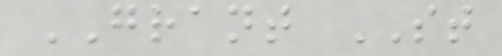GRANT ST
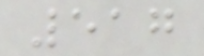517
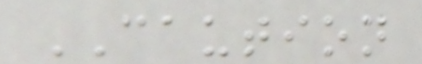CAUTION
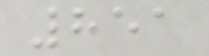851
